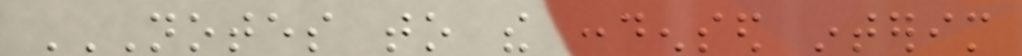NOTES TO THE CONDENSED INTERIM
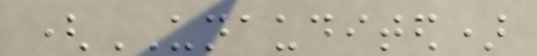(UNAUDITED)
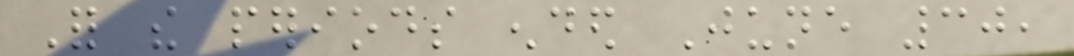For the periods ended June 30,
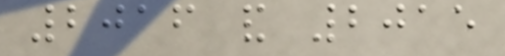2016 and 2015
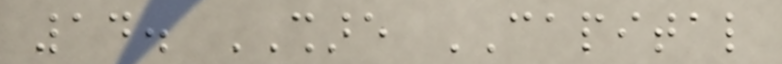14. SHARE CAPITAL
